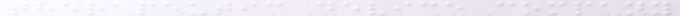therapeutic device company
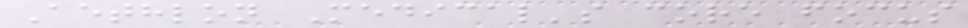Aethlon Medical's core focus
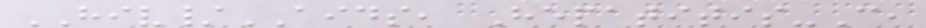HIV/AIDS, Hepatitis-C,
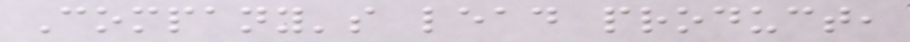Company's lead product,
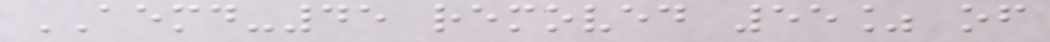AEMD-45 removed 55% of
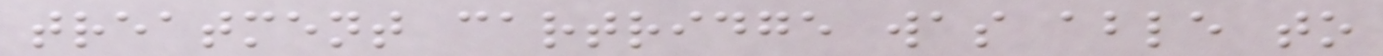treatment cartridge was able to
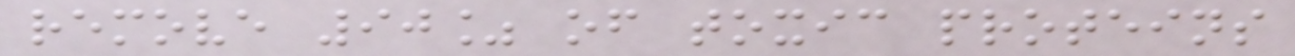remove 90% of toxic proteins
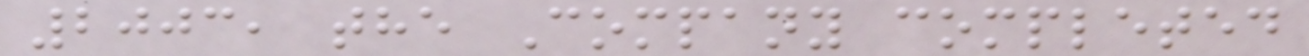2003, the Company completed
